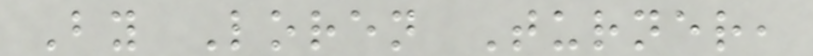By Loren Turner,
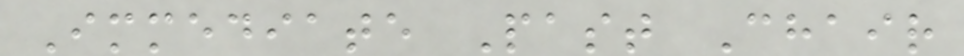Immediate Past Chair
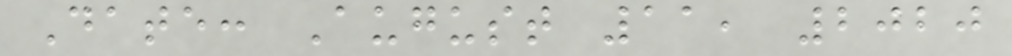Date: August 11, 2020
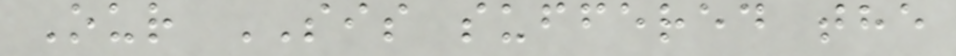Our SIS suffered the
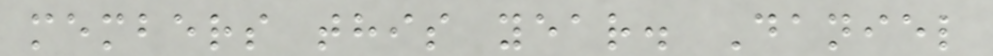members this year. Daniel
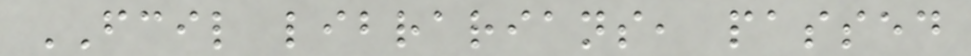FCIL librarians, passed
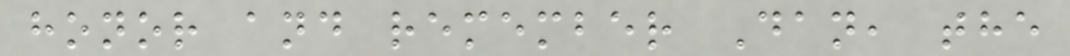honor and remember Dan, the
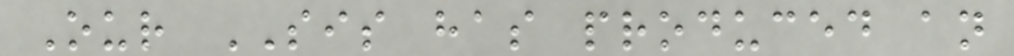Our SIS has produced an
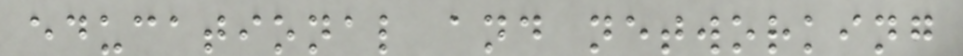educational and networking
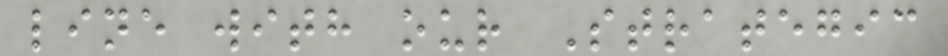line with our Strategic
